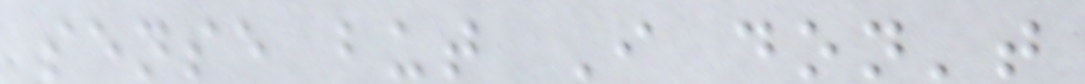sense but I don't
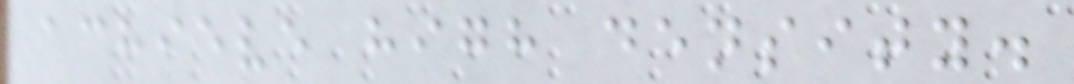achieve high density.
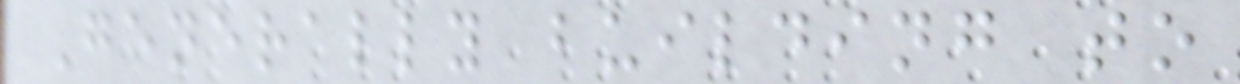Generally building to
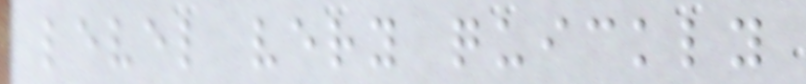level very quickly
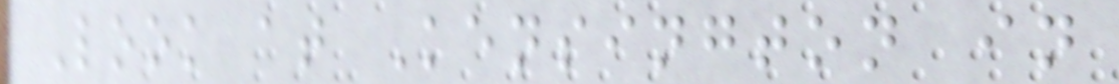Look at Kensington in
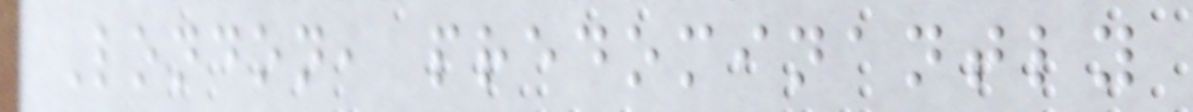London, predominantly
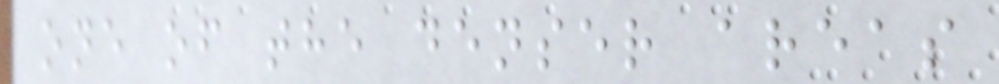one of the denser areas
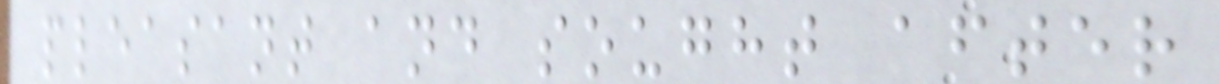pleasant and sought after
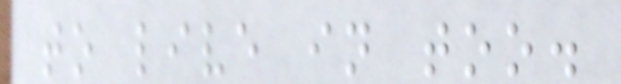to live in too.
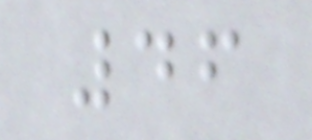46
